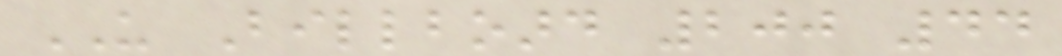US Billboard 200 44
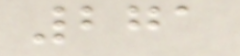271
